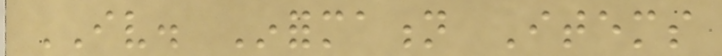IV. Information Items
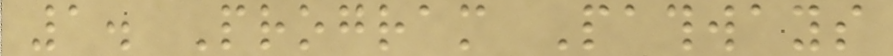1. Program Pathways
